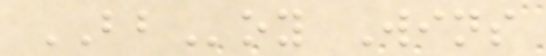BBoy Wins
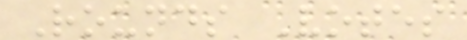Rounds Votes
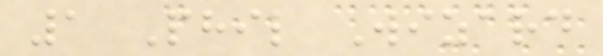1 Phil Wizard
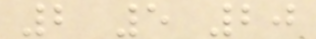2 5 20
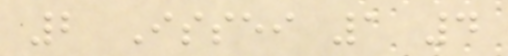2 Issei 1 4
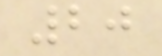20
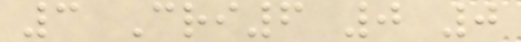3 Cri6 0 0
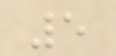5
